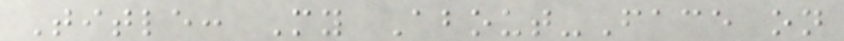Title: My About-Face on
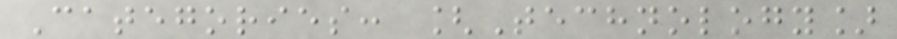Categories: [Technology]
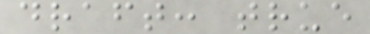draft: true
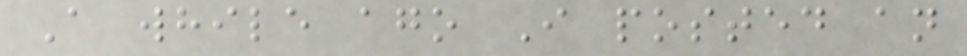A while ago I posted an
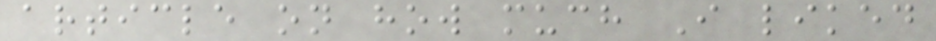article on how much I liked
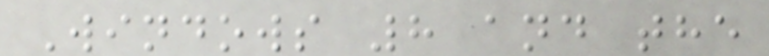Windows 8 and the
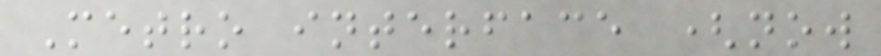Metro interface (now
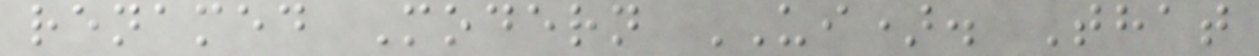renamed Modern UI). That
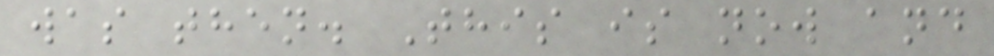was then. This is now and
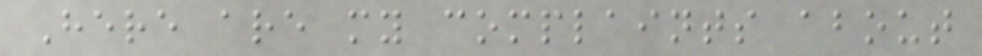Here are my complaints about
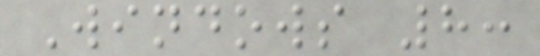Windows 8:
